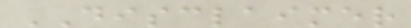DISCLAIMER
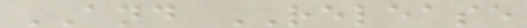AND RELEASE
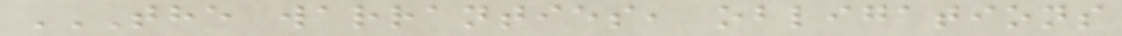THE WARRANTIES, OBLIGATIONS
